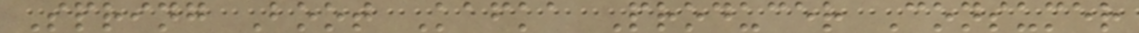Spring Boot Kafka Producer Consumer
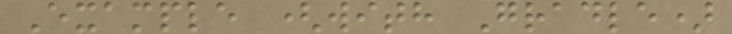Example (with Gradle)
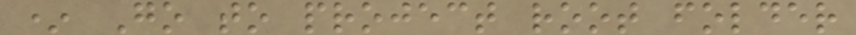* Go to project root folder
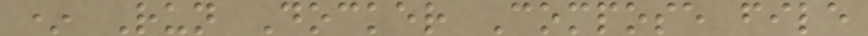* Run Docker Compose file
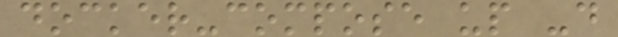docker-compose up -d
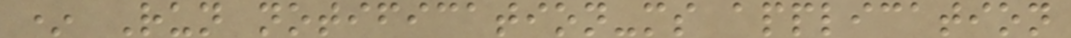* Run notification-ms application
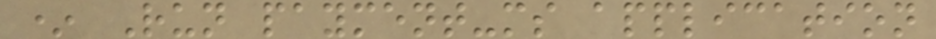* Run payment-ms application
